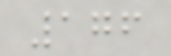176
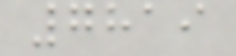7819
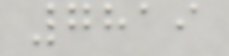7819
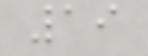19
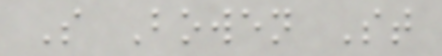S Bowen St
